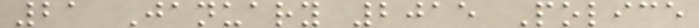21 January 2015 Police
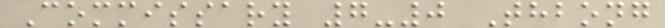Commissary 7-0 Thbong
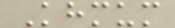Khmum
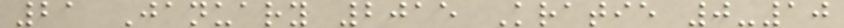21 January 2015 Kratie 0-10
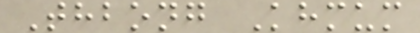Thbong Khmum
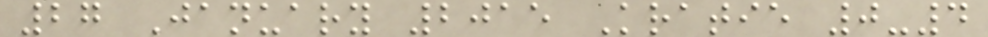27 January 2015 Kratie 0-4
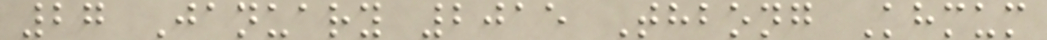27 January 2015 Thbong Khmum
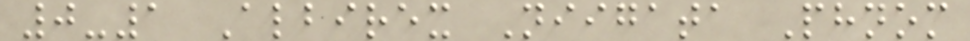0-1 Albirex Niigata Phnom
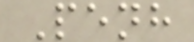Penh
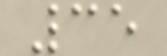35
